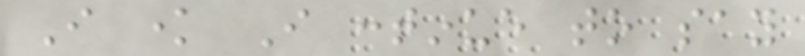I know I continue to say
